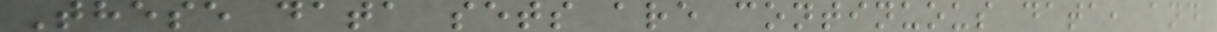These data sets are continuous data, and
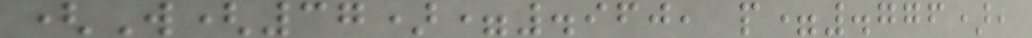(W(37)=.960, p=.776),
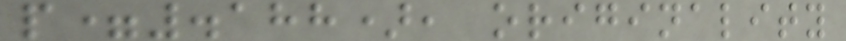p=.188), originality
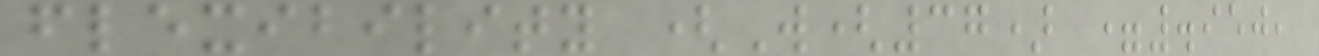flexibility (W(37) =.950,
